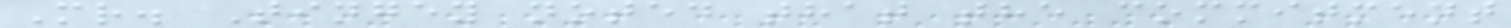Mr. Tingey noted that the commitment
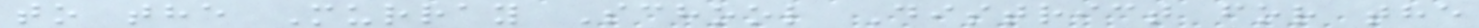to the Murray School District for the
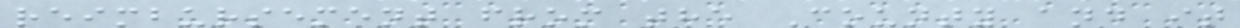reimbursement from the County and it
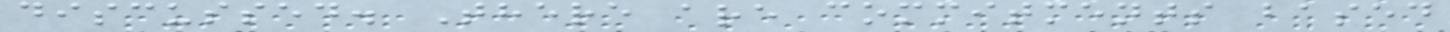discussed. There are commitments based
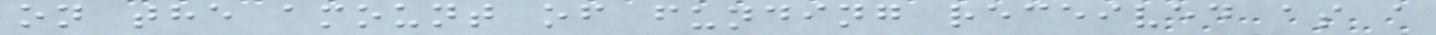on the amount of funding received as a
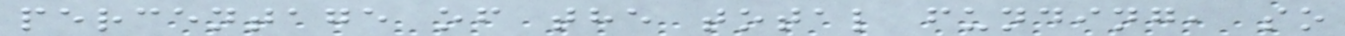percentage of the total funding, so
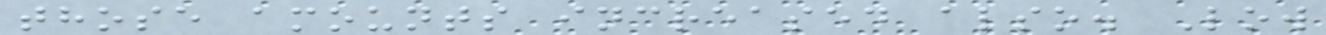those amounts increased also. Low
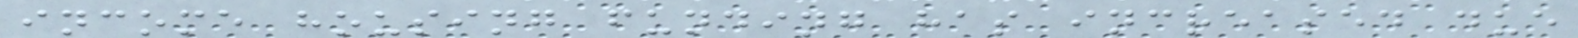income housing funding has increased due
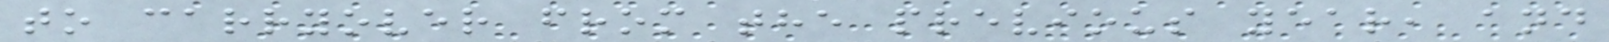to carryover from the previous year, and
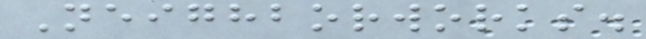Neighborworks.
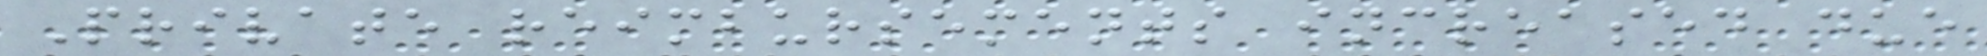Private reimbursements increased due
